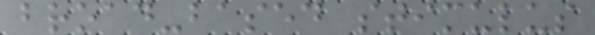broad-based stimulus
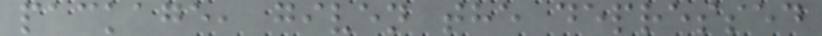package, given the depressed
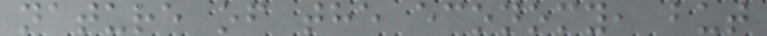nature of the economy, but
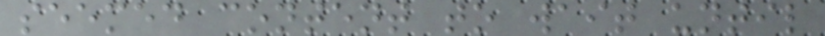seemed content to wait until
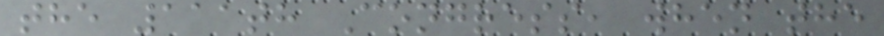the 111th Congress, when the
